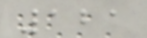121
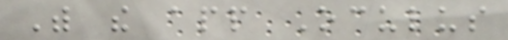With the app Oculus
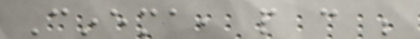Cinema, people can be
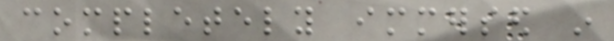completely immersed in
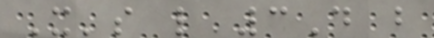It's like 3D but
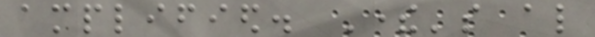amplified. There's also
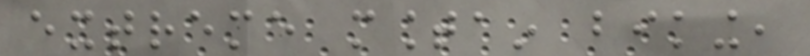extreme mountain biking,
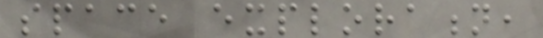space exploration,
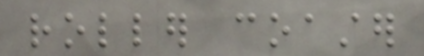roller coaster
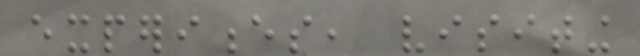experiences, visiting
